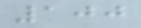100
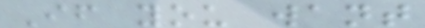If you want
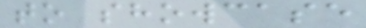to showcase
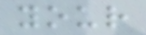your
